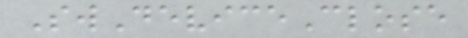SwDeviceClose
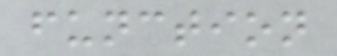function
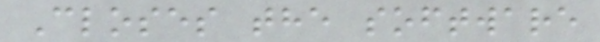Closes the software
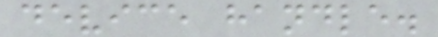device handle.
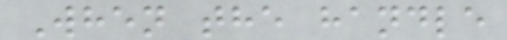When the handle
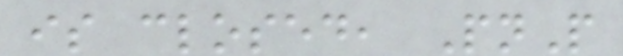is closed, PnP
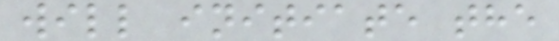will initiate the
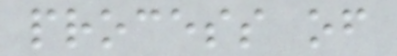process of
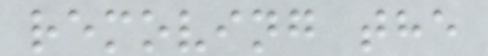removing the
